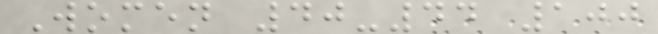Women 40-44 100
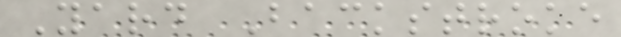Yard Backstroke
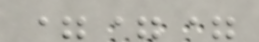===
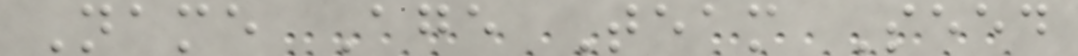Name Age Team Seed
